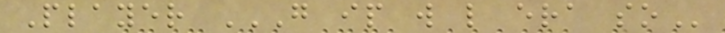Player G IP W L ERA SO
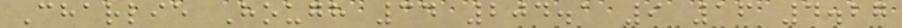Charlie Hough 34 204.1 9 16 4.27
